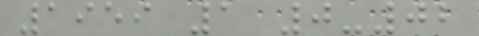1959 1 0-02
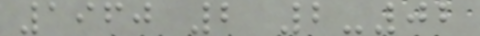1960 2 2-02
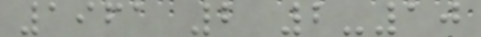1961 2 2-10
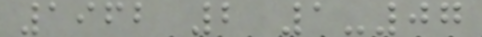1962 2 1-07
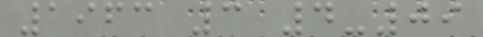1963 3 4-09
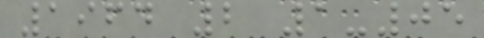1964 2 1-05
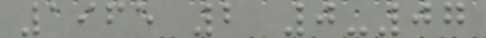1965 2 0-07
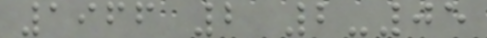1966 2 2-05
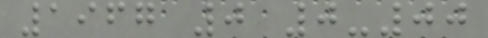1967 0 0-00
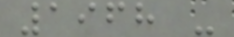1968 -
